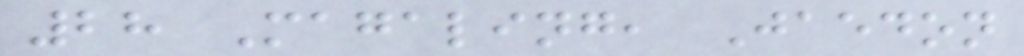28 Magaling, Jaedon
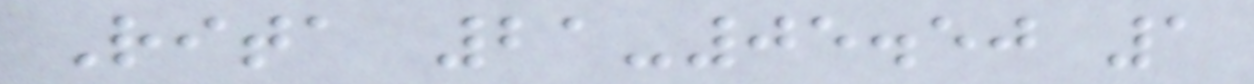Rita 21-05.50 1
